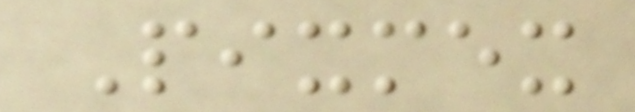Pixmex
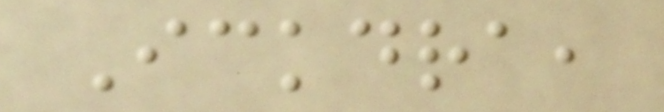Ickdra,
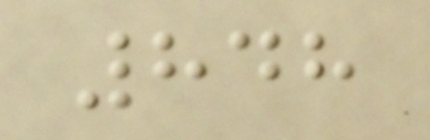848
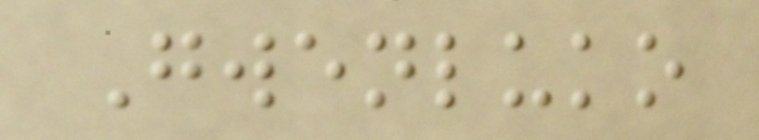Gwenluko
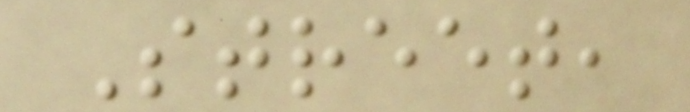Street,
